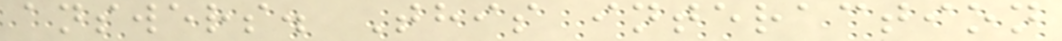answers. This interaction
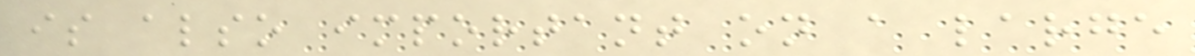is also important on a large
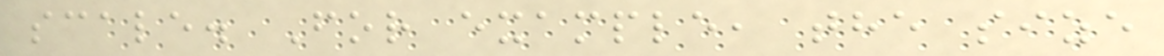scale. For example, the size
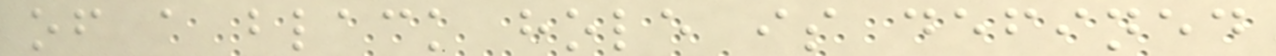of a black hole is defined
